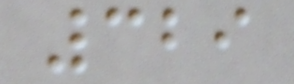329
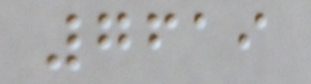7619
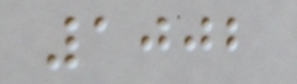1002
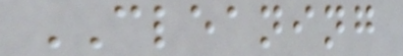CLEANING
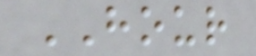HOUR
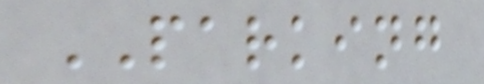PARKING
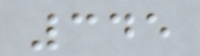345
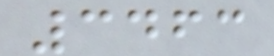3463
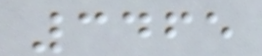3465
